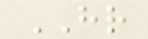HR
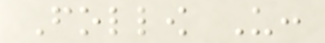Follow Us:
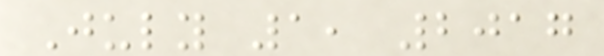July 1, 2017
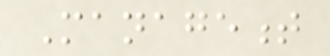Management
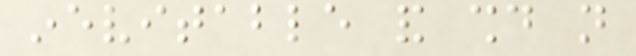inevitable and should not
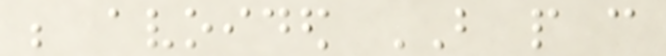be avoided BUT people can
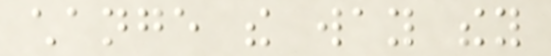change the way they
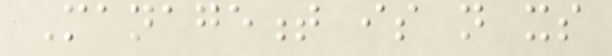Management is not its
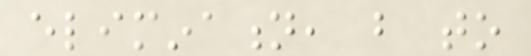elimination, but to
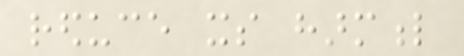reduce its harmful
